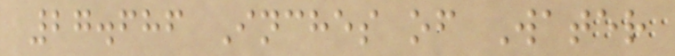27.686 Inches of Water
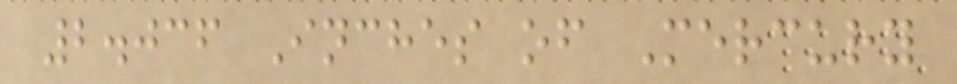2.036 Inches of Mercury
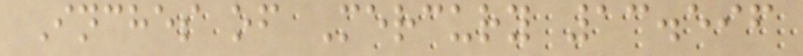Inches of Mercury 13.596
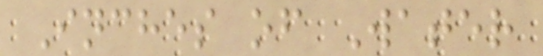Inches of Water
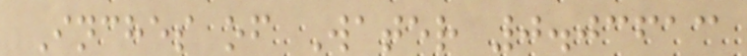Inches of Water 0.03613
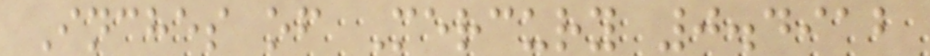Inches of Mercury 0.4912
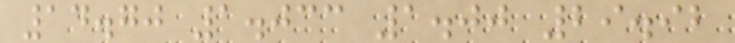14.70 1.033 1.00 29.92
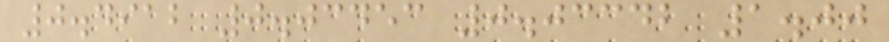0.4912 0.03453 0.03342 1.00
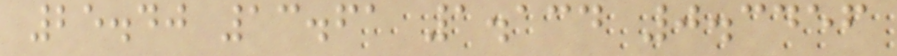25.40 13.61 1.134 0.3456
